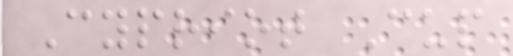Cypriot Cup
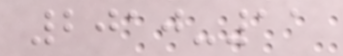2010-11
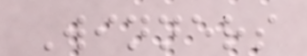Winners
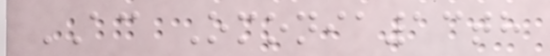AC Omonia13th
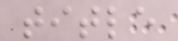title
